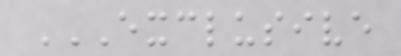EXCLUSIVE
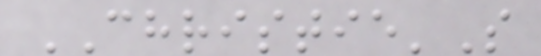CHRISTIE'S
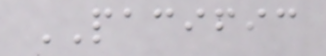PACIFIC
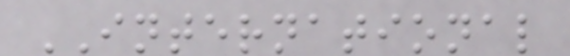INTERNATIONAL
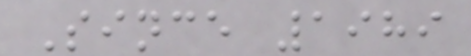Since 1989
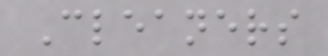Cleaners
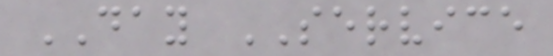DAY SERVICE
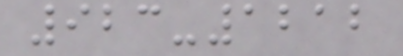923-1212
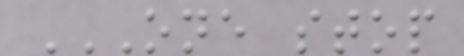ONE STOP
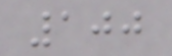100
